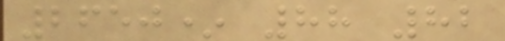2650* 88 82
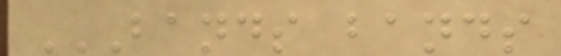BANDS BANDS
